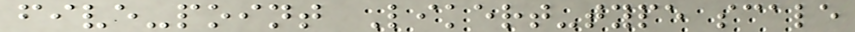five-point Likert-type scale
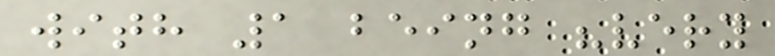with 1 being "very
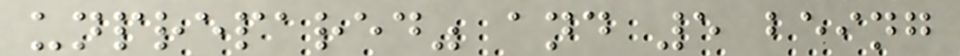unprepared" and 5 being
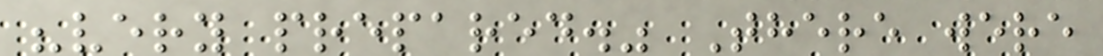"very prepared." There were
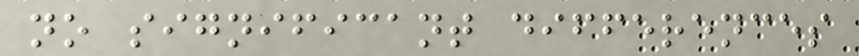no significant differences
